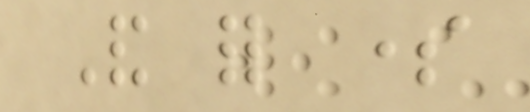And for some
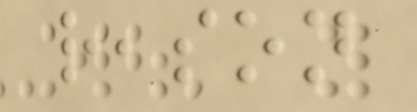reason
